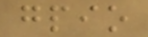gpio
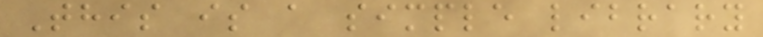This is a simple library
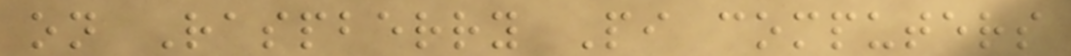on Raspberry Pi computers
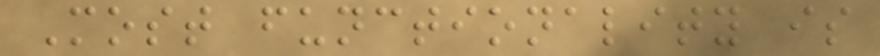Most functionality is
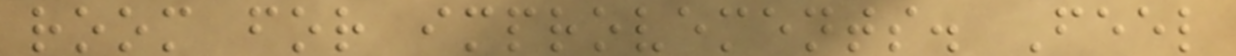room for improvements. Feel
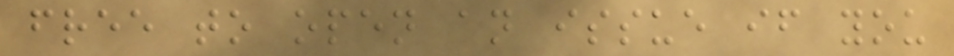free to open an issue if you
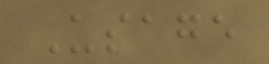Usage
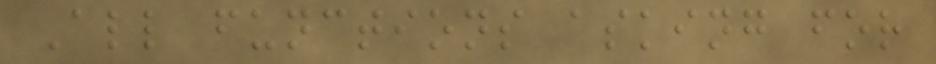All functions asking for
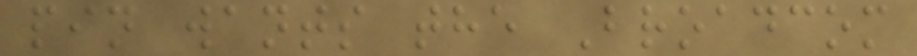pin wants the Broadcom
